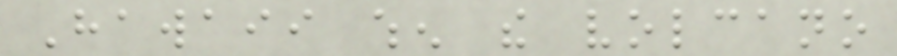Hawaii when the volcano
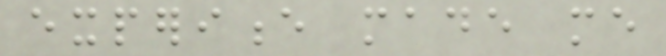experience made me
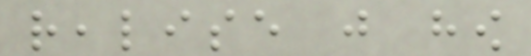realise just how
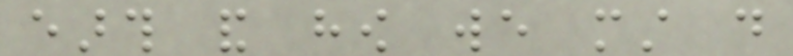earth and how we must do
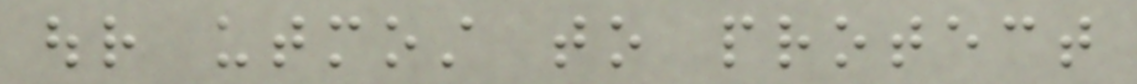our utmost to protect
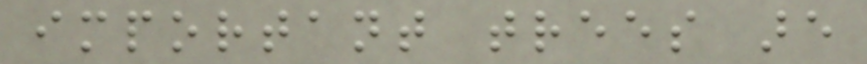important trees are
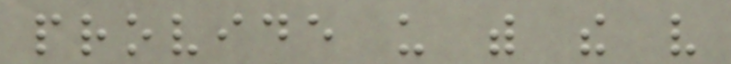provide us with the very
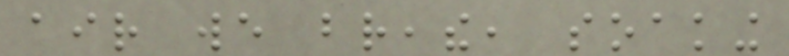air we breathe, soaking
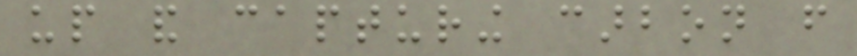up and capturing carbon from
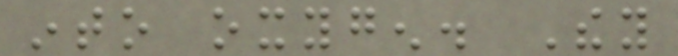into oxygen. They
